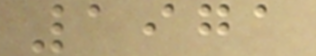1971
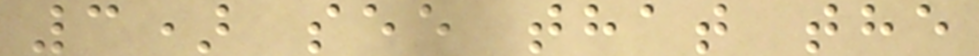3) see that the
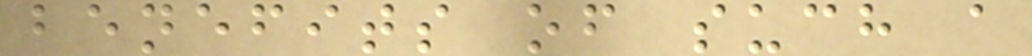benefits of such a
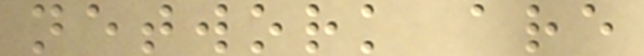network are
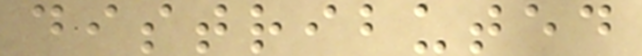distributed
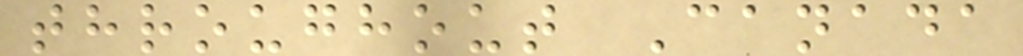throughout Canada
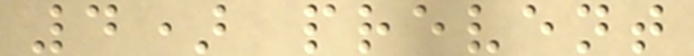4) prevent
